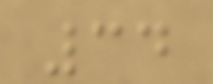34
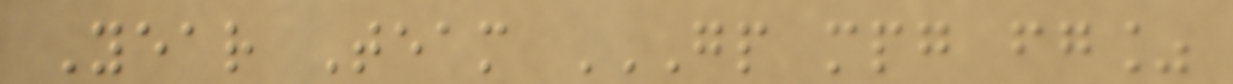Year Team GP MPG FG%
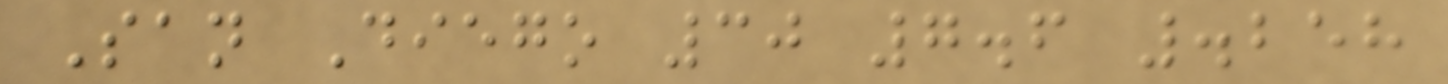San Diego 30 7.6 .258
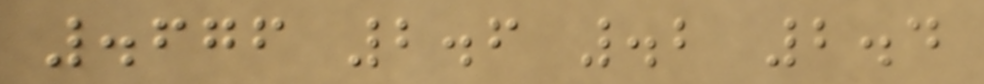.676 2.6 .2 2.4
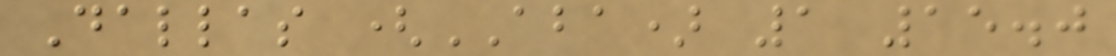Dallas (ABA) 1 15.0
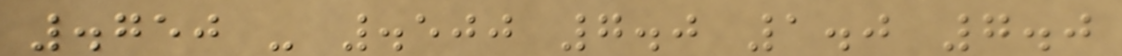.750 - .500 7.0 1.0 7.0
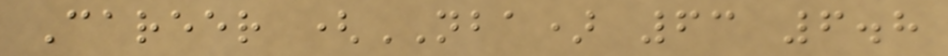Career (NBA) 63 6.8
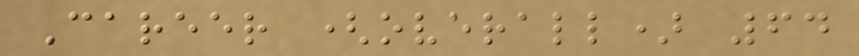Career (overall) 64
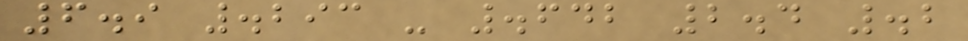6.9 .293 - .642 2.4 .2
